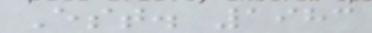Est. 1983
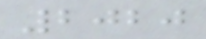2020
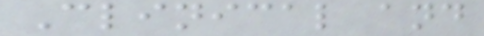Clinical and
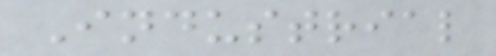Industrial
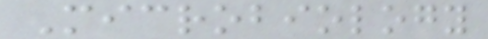Microbiology
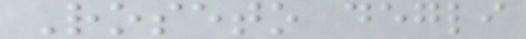Roseto degli
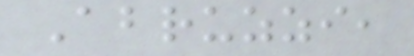Abruzzi,
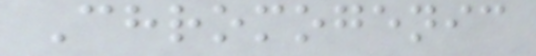Chromogenic
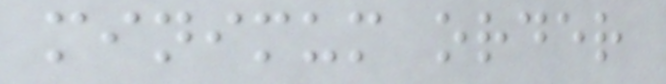minimum order
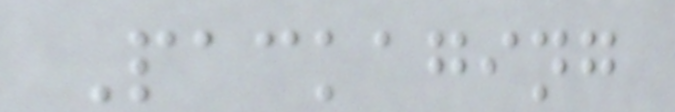Packaging
